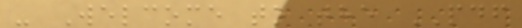- Welcome to the PDF
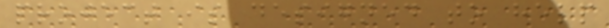project is designed to help
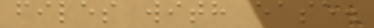files with ease.
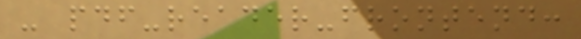- pdf-reader-frontend:
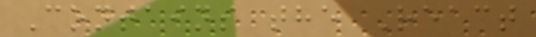Contains the React
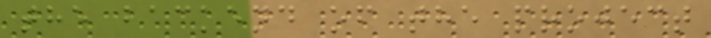the backend of the project
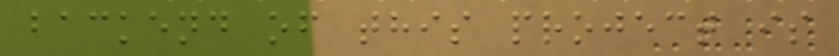backend of this project is
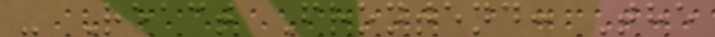- React Frontend: The
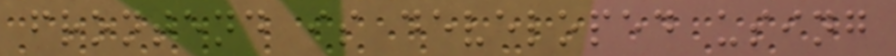frontend is developed using
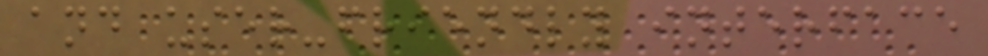and user-friendly interface
